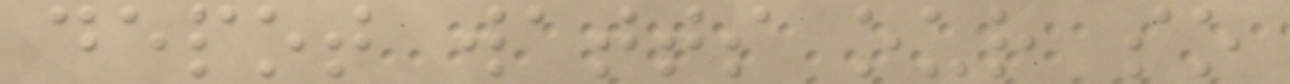depot watts our so
